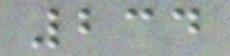234
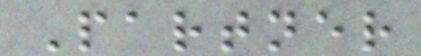Partner
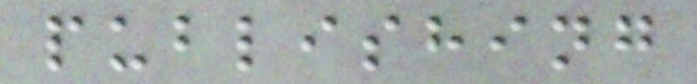publishing
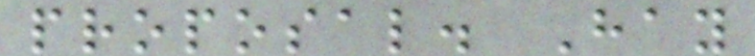proposal. Hay
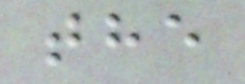the
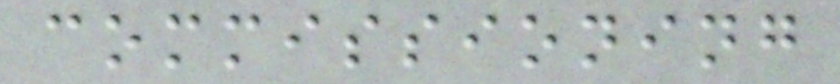commissioning
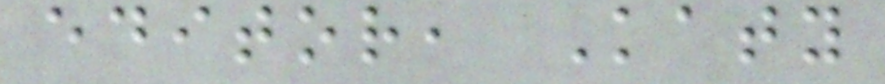editor, Katy
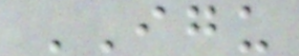IGU
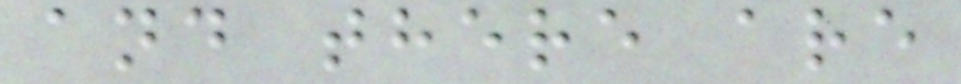and there are
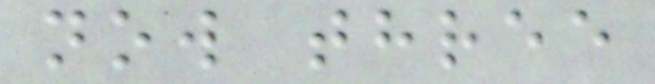now three
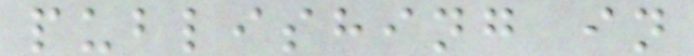publishing in
